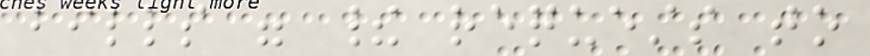bills were their requests to
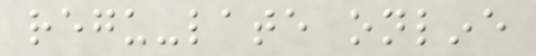regu-late online
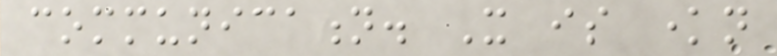communication. It is known
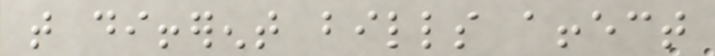that different bills affect
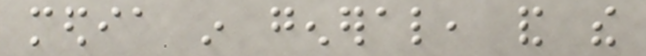media in general, and the
